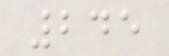245
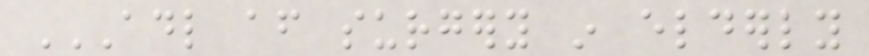ADL AFTER SURGERY IN ELDERLY
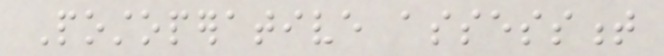Postoperative assessment
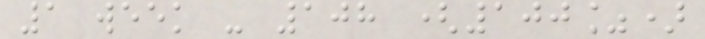1 week - 108 (100%)
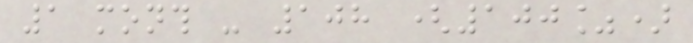1 month - 108 (100%)
